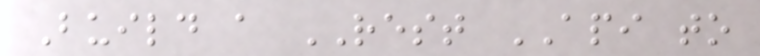Build a REST API to
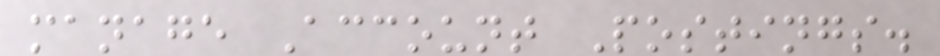manage Account Postings.
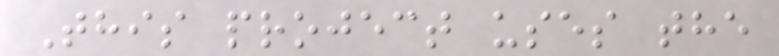This project uses the
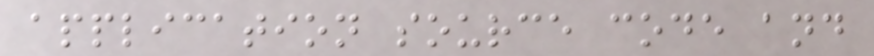application source code and
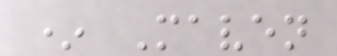* Maven
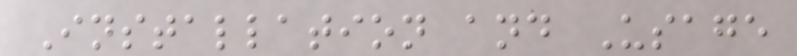Installation and Usage
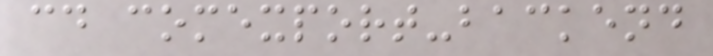cd comexport-backend
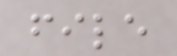file
